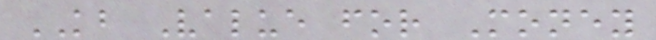KB Value for Money
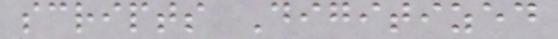scripts Digitized
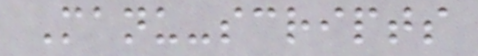Manu-scripts
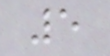5
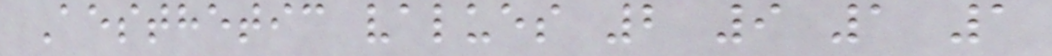Aesthetic values 2 9 1 1
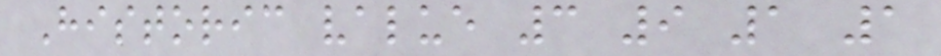Historic value 3 9 1 1
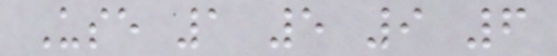Use 1 5 9 6
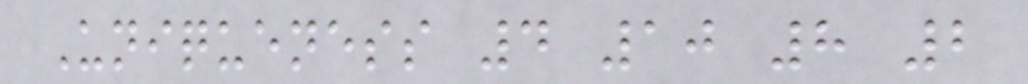Uniqueness 4 10 8 2
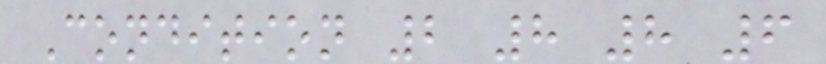Condition 2 8 8 6
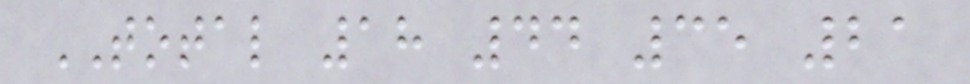TOTAL 18 44 35 21
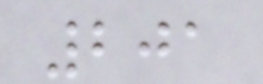201
